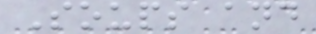Soups and
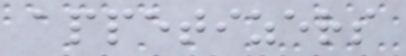appetizers
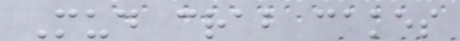Mud crab cakes
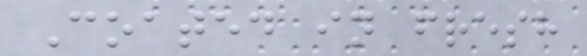Coated in fresh
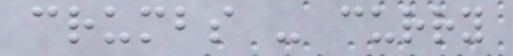crumbs - curry
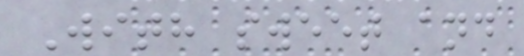With sweet and
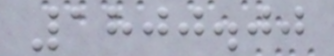1800.00
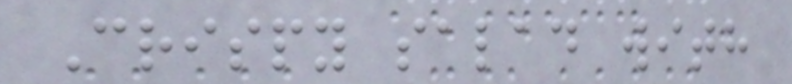Crispy salad with
